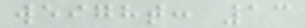weight: 13
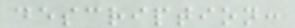description:
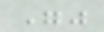""
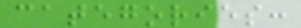categories:
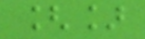[]
